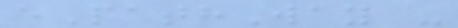ePathWay -
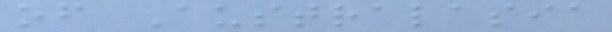of Australasia
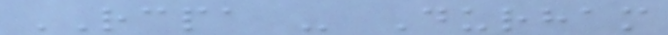RCPA - Durham
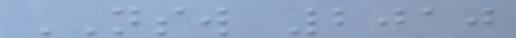NSW 2010
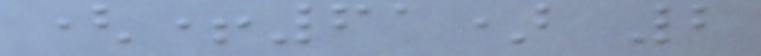(+61) 2
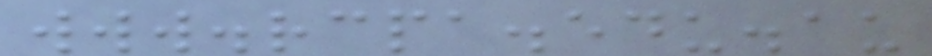www.rcpa.edu.au
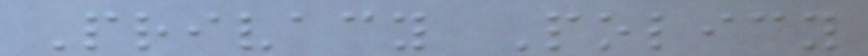Privacy Policy
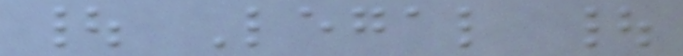| Legal |
